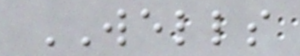WELLS
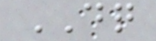DQ
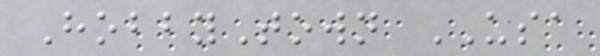HobbyTown USA
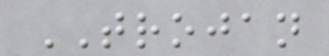TROJAN
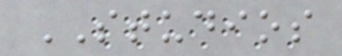STUDIOS
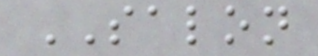SALON
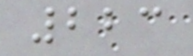223
